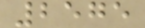2575
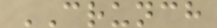CRUNCH
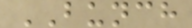BUNCH
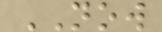NOW
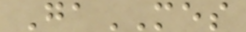GaMES
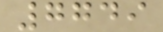7749
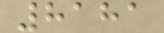8181
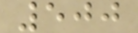500
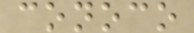conoco
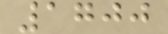1700
